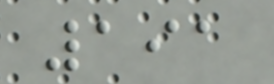191
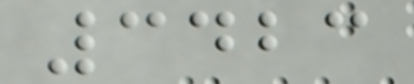3423
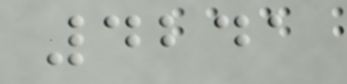4241
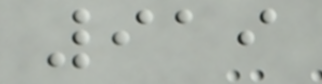919
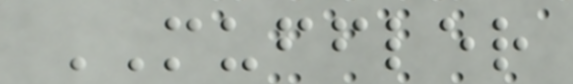MUFFLER
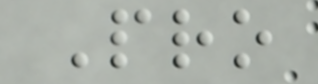Pro
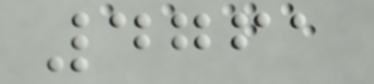4761
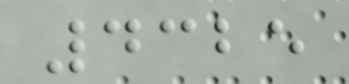4325
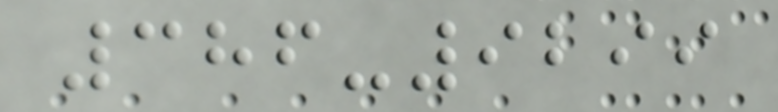386-9299
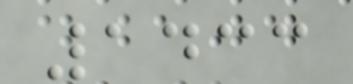1433
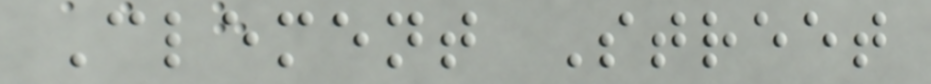Clement Street
